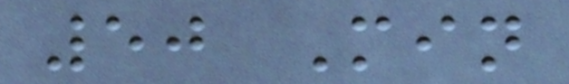50 Min
